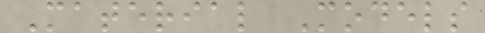Material Models
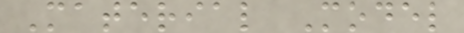Material Model
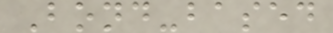Bond-based
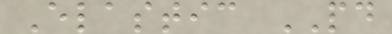Elastic PD
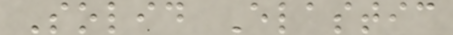Solid Elastic
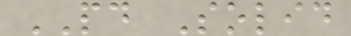PD Solid
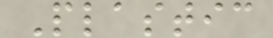Plastic
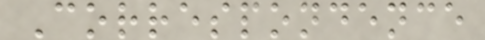Correspondence
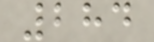284
